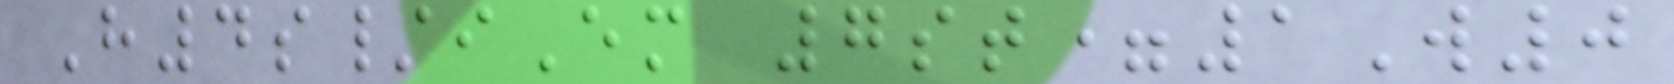H4s/iEm 7st=1W0
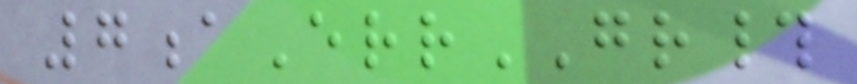7aErrGR#
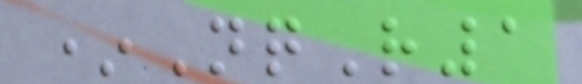*NqR1
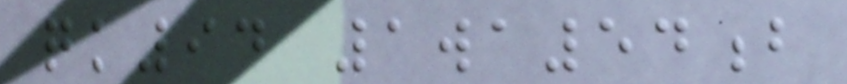qk94 1wa54b
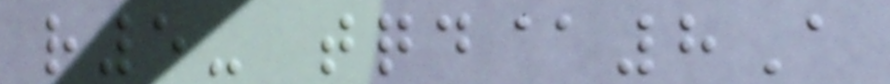r5- tqd@8A
